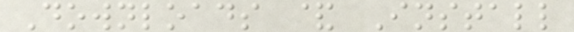Downloads & Install
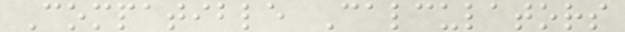Compatible Calculators
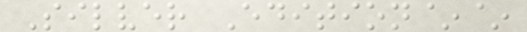Silver Edition~~
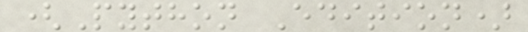(Python Edition)
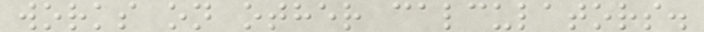works on other calculators.
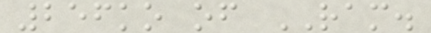256ko of RAM.
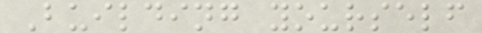Building yourself
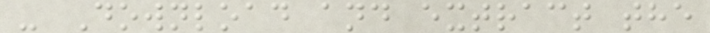- Download and extract the
